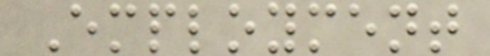Employment
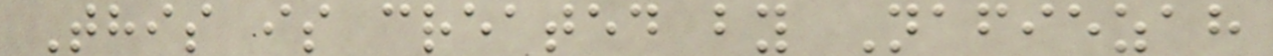This is created by Nafiezah
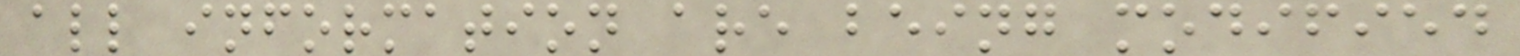all information are being modified
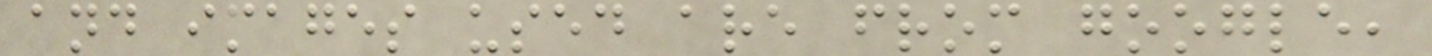and images used are from google,
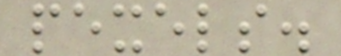pexels.
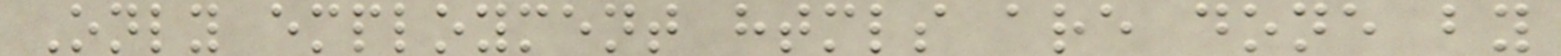Only employment htmls are done by
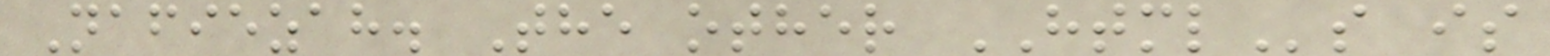Nafiezah. The other HTMLs is
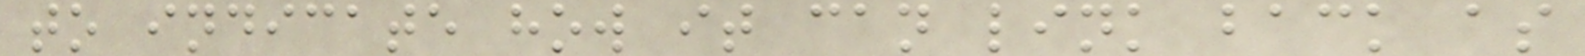to indicate how it can link back as
